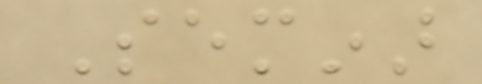Seminar
